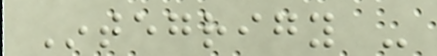Integrigy -
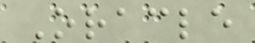Oracle
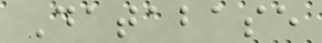Database
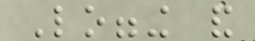Logging and
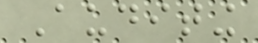Auditing
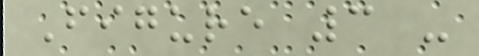Figure 3 -
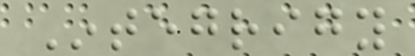Integrigy
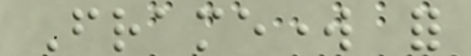Framework for
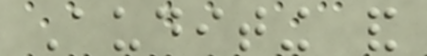Auditing and
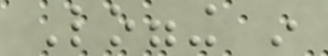Logging in
